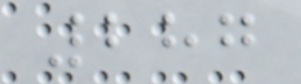287
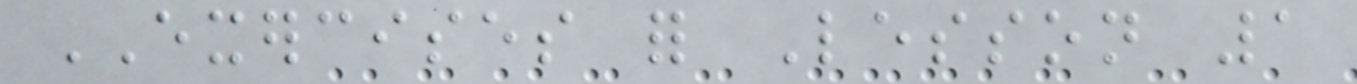EXERCISES for Lesson 1
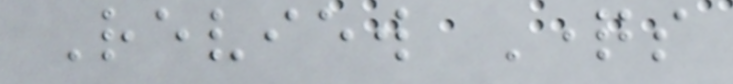Review Questions
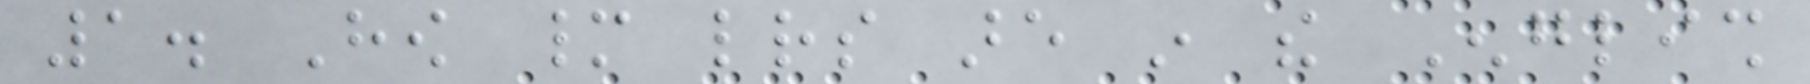1. How many letters are in the English
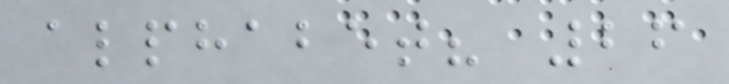alphabet? 26
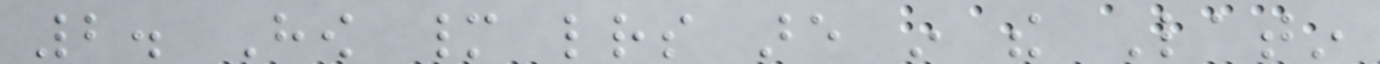2. How many letters are in the Latin
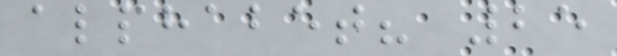alphabet? 25
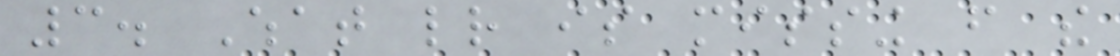3. What letter is missing from the
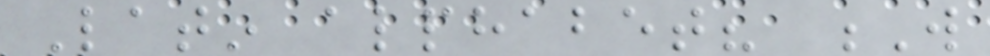Latin alphabet? W
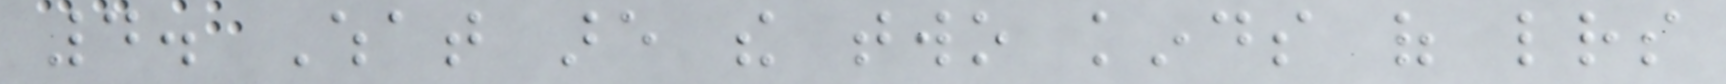4. What are the two kinds of letters
